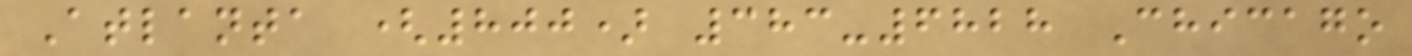Atlanta (800) 383-6828 Chicago
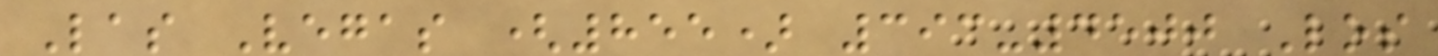Las Vegas (855) 393-4500 Los
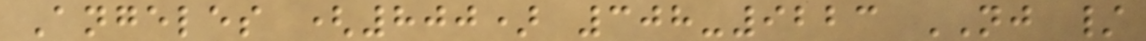Angeles (800) 308-9223 NJ /
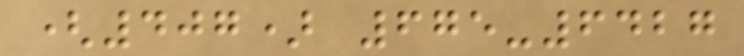(407) 675-6427
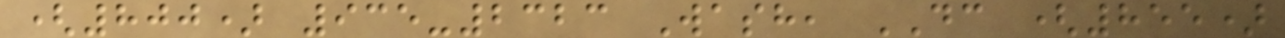(800) 935-2323 Wash, DC (855)
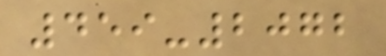459-2072
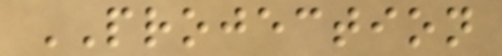PROJECTION
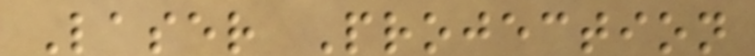Laser Projection
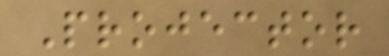Projector
